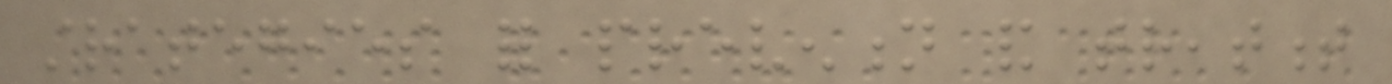strategies for prevention and treatment
